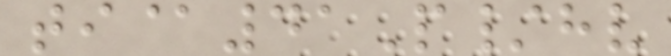ti@41P/hv
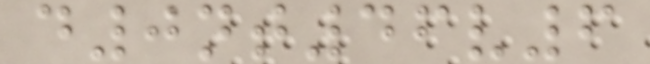d0nt46v6
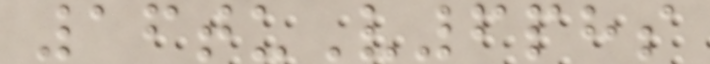16tuV6phs
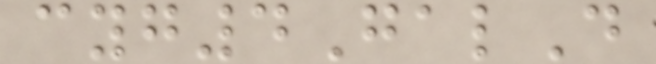cyg4GalD
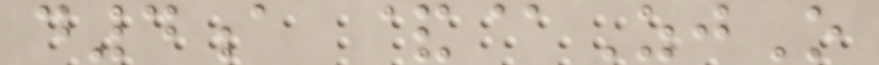d4a &@ZjO
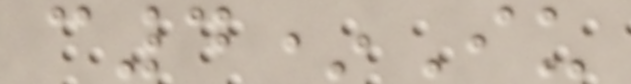c4*Iu
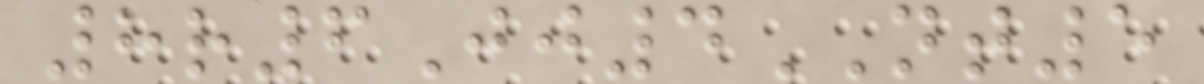8r6Jj4NT5
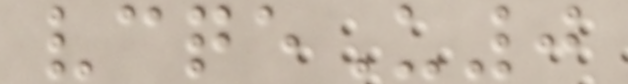vcqeU0
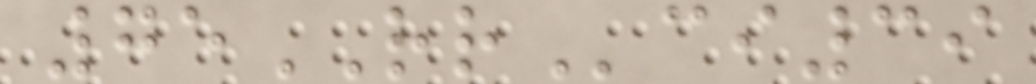75RRci39
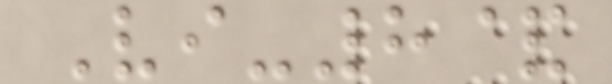Vi-8&
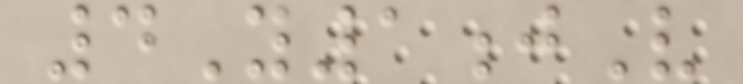4Y1jV
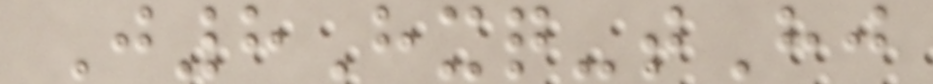J8Hxq-tHj
